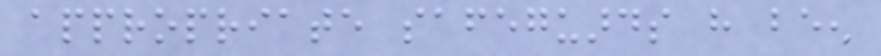appropriate safeguards have been
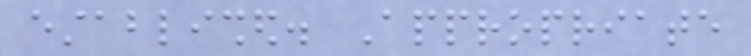established. Appropriate
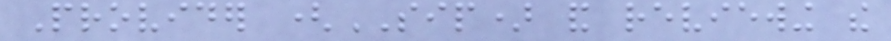Provider (SIP) and reviewing the
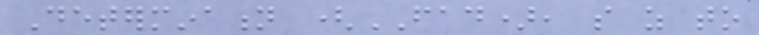Determination (FAD), so as to
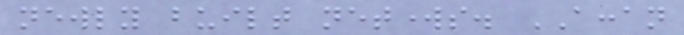newly built networks. ACCAN
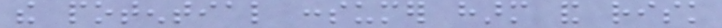the potential consumer harm and risk
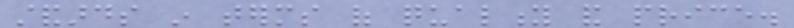standards in terms of quality and price.
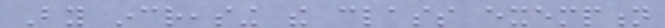By increasing the class exemption
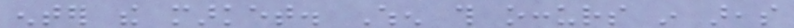enter the market. When this occurs in areas
